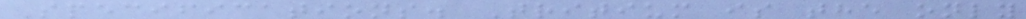Specifications. Tritium is the only
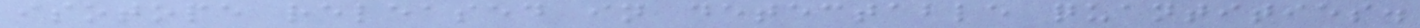isotope released in detectable quantities.
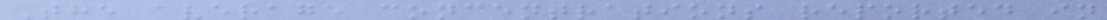The average concentrations reported in
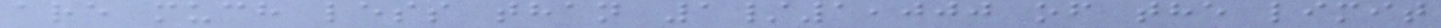are much less than 1/1,000 of the limit
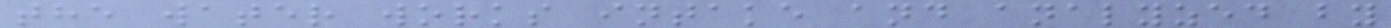the water works intake and analyzed by
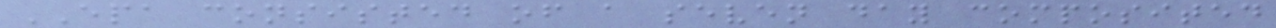EPA consisted of a seven day composited
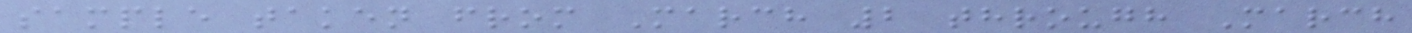sample taken from March 2 through March
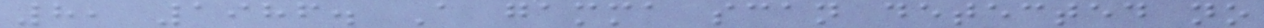8, 1986. A gamma scan detected no
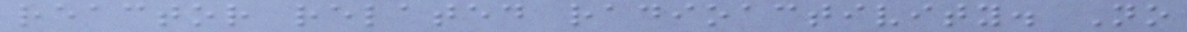reactor related radioactivity. No
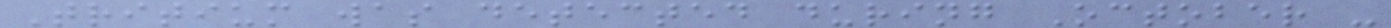Tritium was detected during October -
